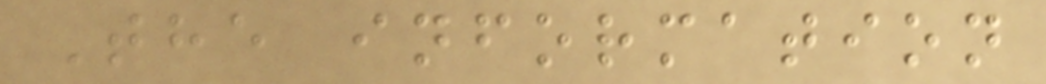The information
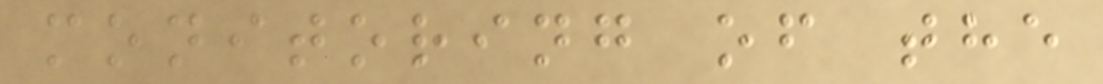monitoring of the
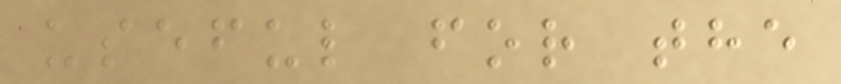useful for the
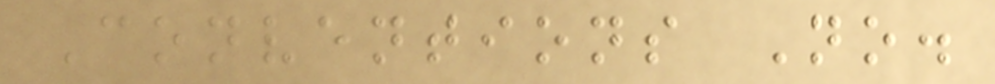Conventions No.
